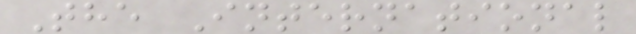The International
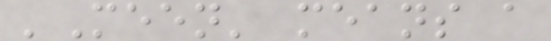'Meen' means a
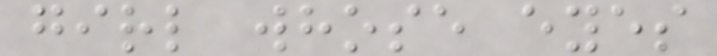girl whose eyes
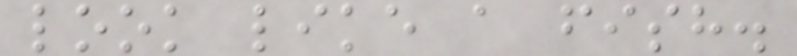look like a fish.
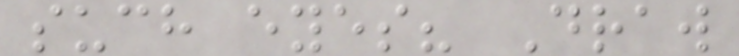such eyes? Draw
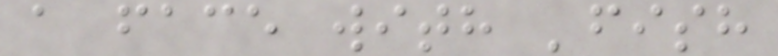a face with 'fish
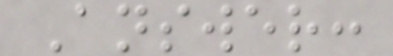Answer:
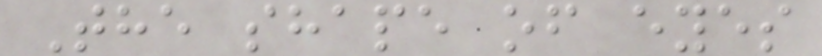The shape of eyes
